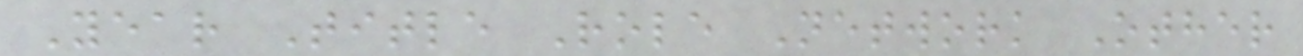Year Title Role Network Other
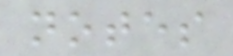notes
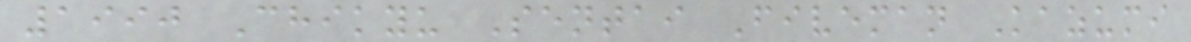1990 Chikyu Sentai Fiveman Kazumi
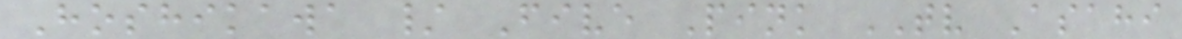Hoshikawa / Five Pink TV Asahi
